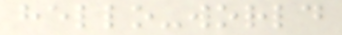hello-world
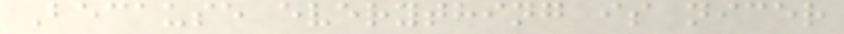Because everything is nicer
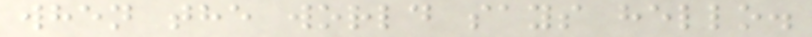when the world says hello.
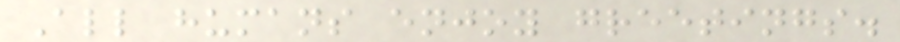All humans enjoy greetings.
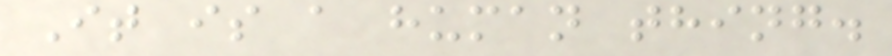It is a human thing.
